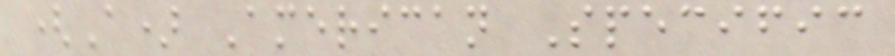(A) American Specific
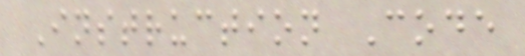Instruction Code
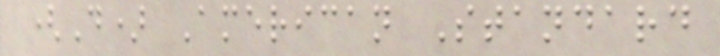(D) American Standard
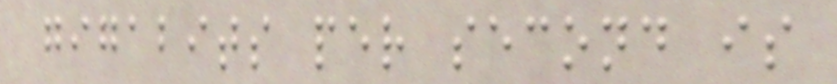gigabits per second is
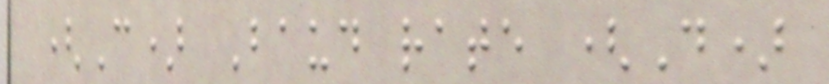(C) Baud rate (D)
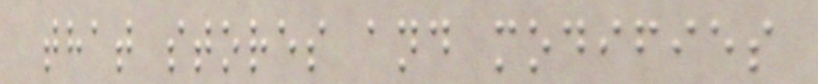that stores and modifies
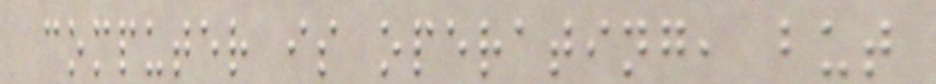computer is operating, but
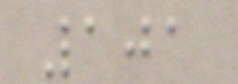101
